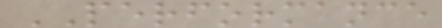PERFORMANCE
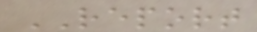REPORT
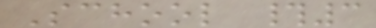School #3
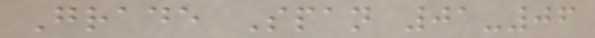Grade Span 01-06
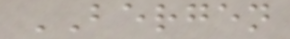BERGEN
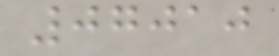07010
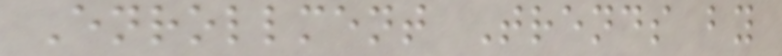Enrollment Trends by
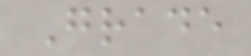Grade
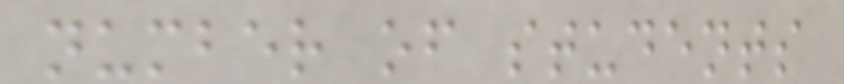number of students
